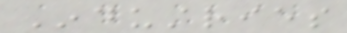Industries
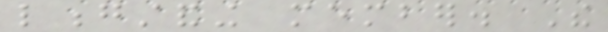longstanding member. The
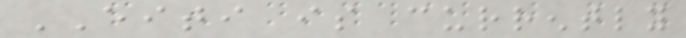EITI is currently
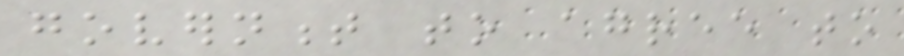government to agree to
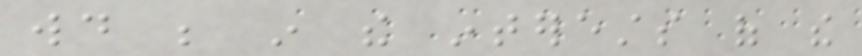would be in the interests of the
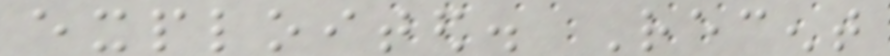exploited. Recent
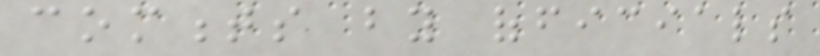comments by officials
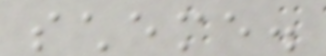scheme.
